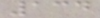134
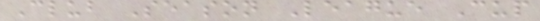Club Season League Cup
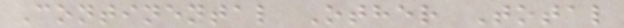Continental Other Total
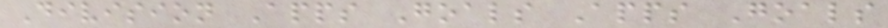Division Apps Goals Apps Goals
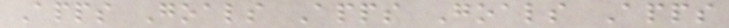Apps Goals Apps Goals Apps
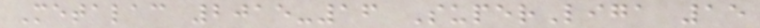Metalac 2015-16 SuperLiga 15
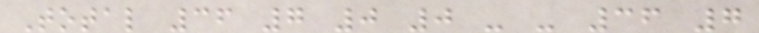Total 36 7 0 0 - - 36 7
